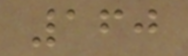160
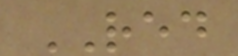RED
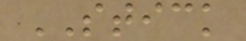STICK
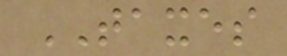TAXES
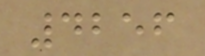4256
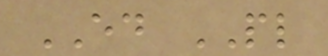ED PL
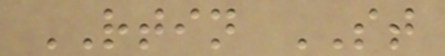RTIN ST
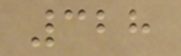328
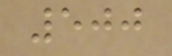500
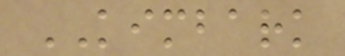KIMBARK
